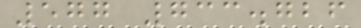577 733.726
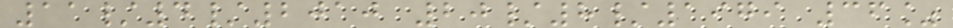11/4/2010 20/8/1979 36%
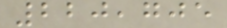220,705
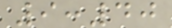9:40
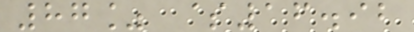87% $16.92
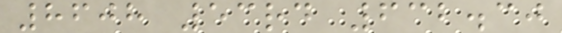8608 53rd 632.30
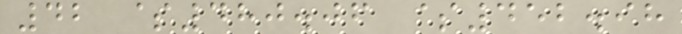42 $480.06 $452.98
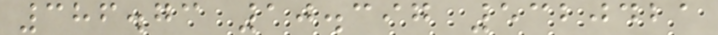386.73 10.397 5320421
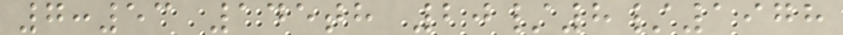7:53 145th 20/8/1978
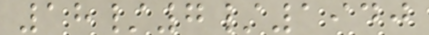18/7/1940
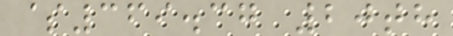$369.37 20th
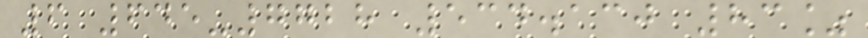6 645-7728 534.130 83%
